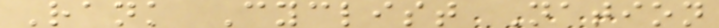Rank Cyclist Nation
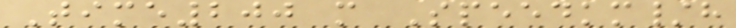Time200 m Speedkm/h
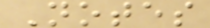Notes
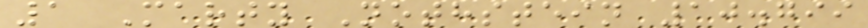1 Marty Nothstein 10.799
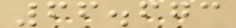66.673
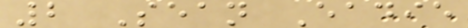2 Sean Eadie
